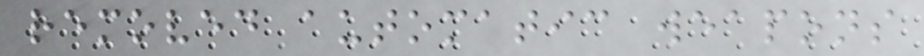removed automatic weapons
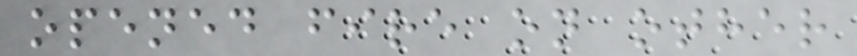opened fire on other
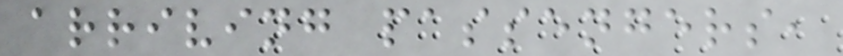arriving passengers,
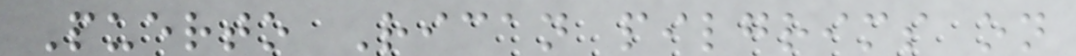Puerto Rican pilgrims on
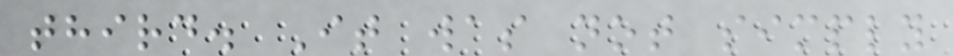third. It was not simply
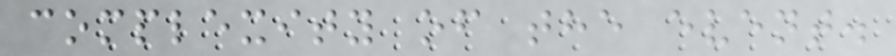complexity of the event.
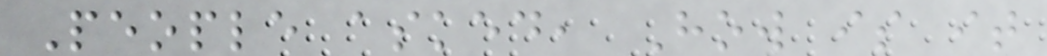People asked, How is it
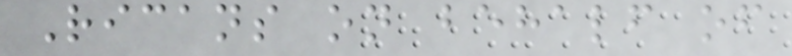Ricans on behalf of
